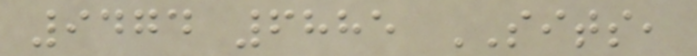9474 6885 SITS,
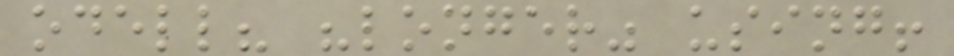odell? "longer" using!
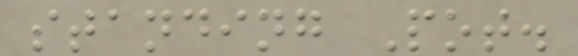standing Pot.
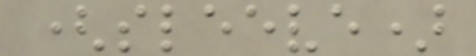(sleeve)
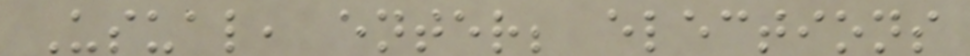Usual, enter; elections
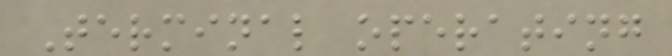Terminal operating
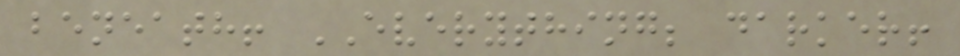beneath! EVERYTHING; darker!
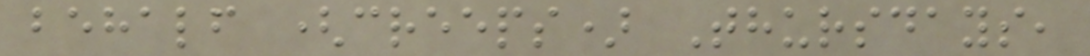behalf (creeps) Thursdays,
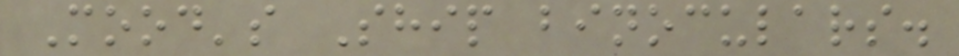Mood's Ship binoculars.
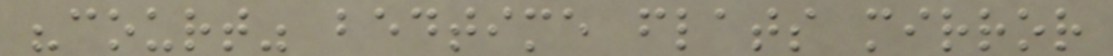"court" bedtime flats mirror
